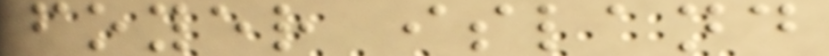foyer island
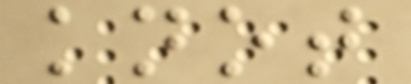knot
